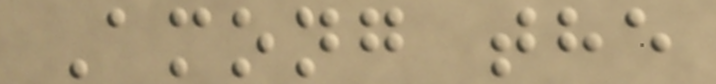Among the
